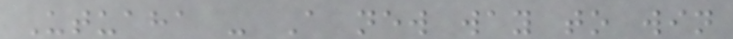Utuaha - A new way to win
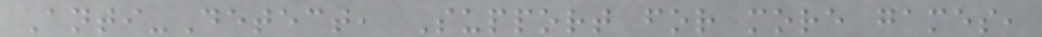Anti-Detect, Support for more games,
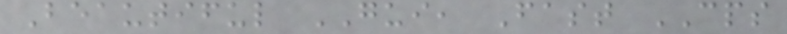Beautiful GUI, Fast CPS
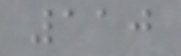110
